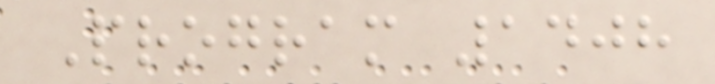Program 1408
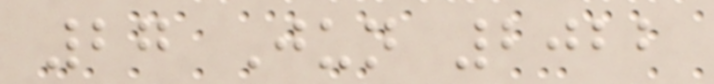27 Jun 2022
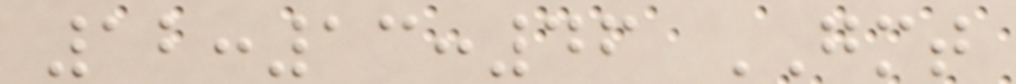12:13:46 GMT
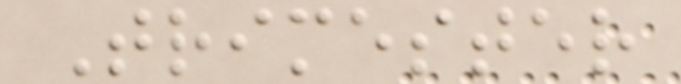Trimester
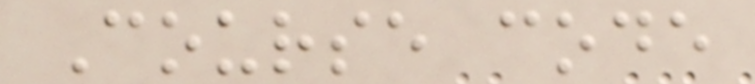Course code
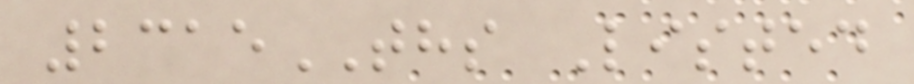2315THS Listed
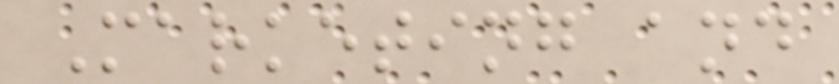Marketing and
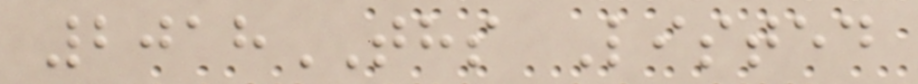2018THS Listed
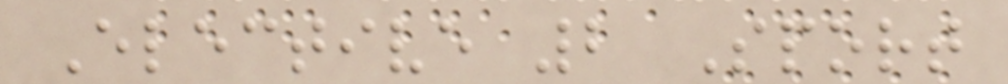Elective 2 Sport
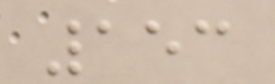153
